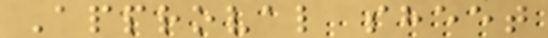Approval sheet
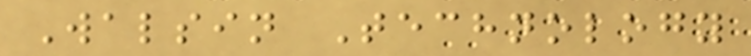Walsin Technology
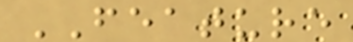FEATURE
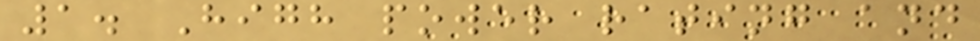1. High power rating and
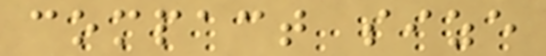compact size
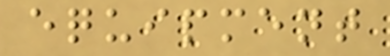equipment
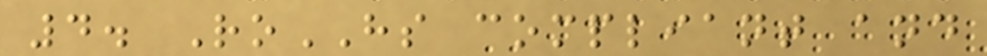4. RoHS compliant and
